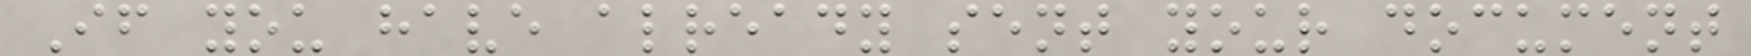If you have already sent your document
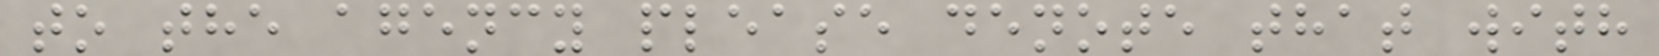to the agency please denote that with
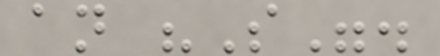an "S".
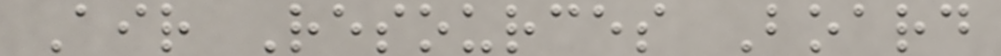Air Resources Board
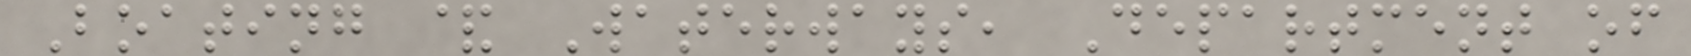Boating & Waterways, Department of
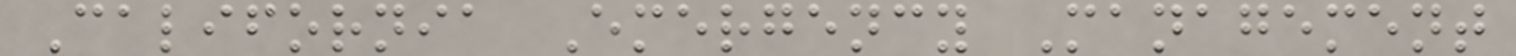California Emergency Management
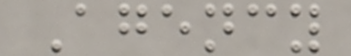Agency
